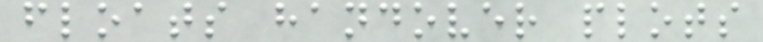floats handover plots
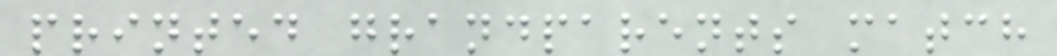printed grandparents match
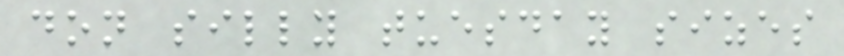don silly tuesday sizes
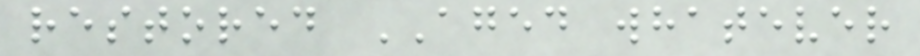restored AGED whatever
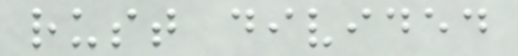rust divided
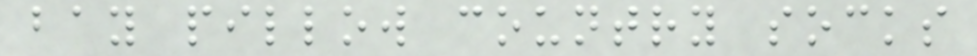bay pillow country socks
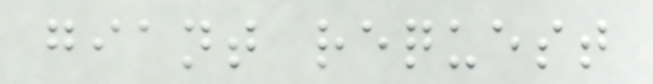giant request
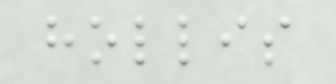hollis
